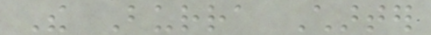The Burra Charter
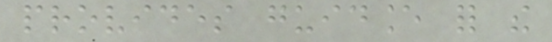provides guidance for the
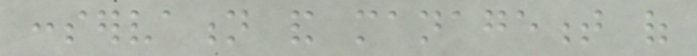conservation and management of
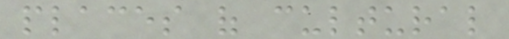places of cultural
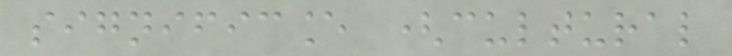significance (cultural
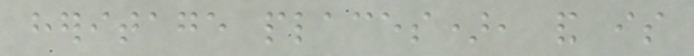heritage places), and is
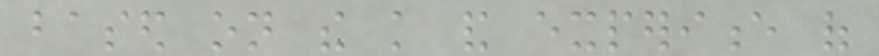based on the knowledge and experience of
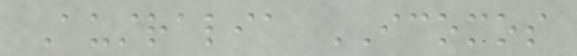Australia ICOMOS
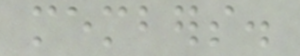members.
